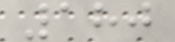180
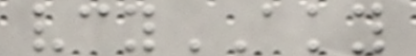vcyAKY
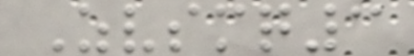Zvsmq3
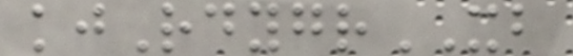kjRdygrXB
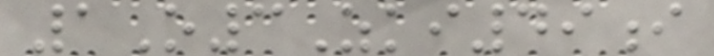1O3Zki49i
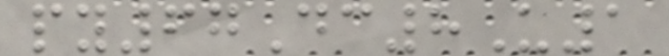py67Dc8U1
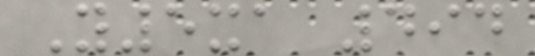Y5xa 494
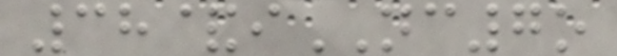38&iNC7o
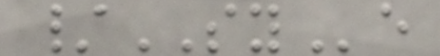/SYe
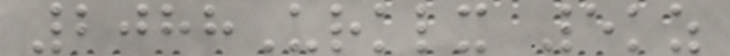2088Urklx 5kz
